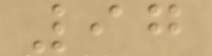97
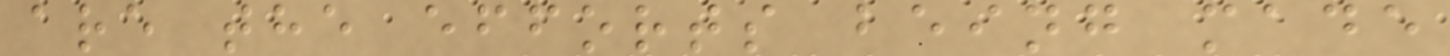are the efforts being made
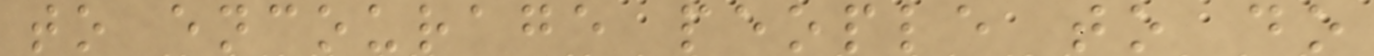to encourage people to do
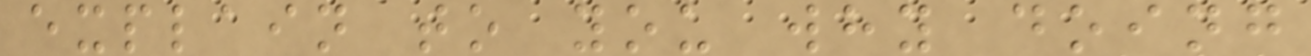explain to you why doing
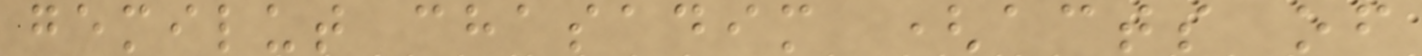gemilut chasadim (acts of
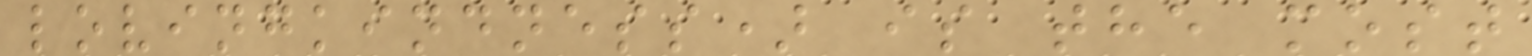lovingkindness) is the most
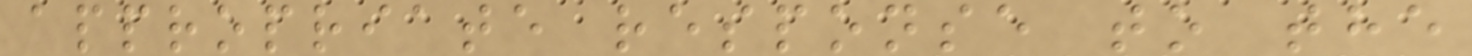appropriate response to the
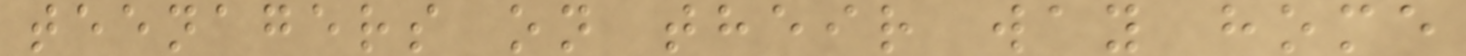teenagers on their way home
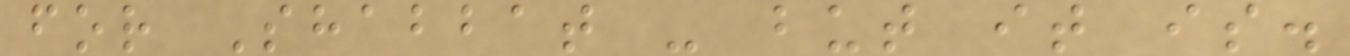for Shabbat - but it is.
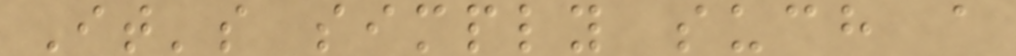It's simply such a
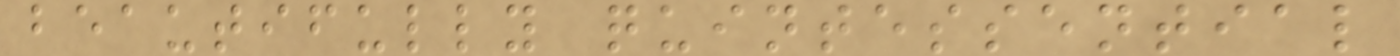beautifully quintessential
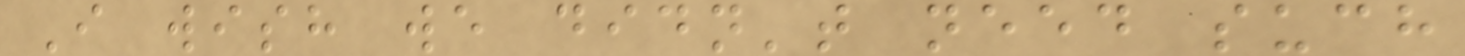I wish we didn't need such
